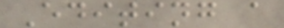Editing a
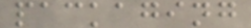packaging
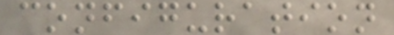configuration
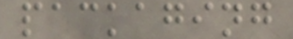packaging
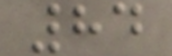84
